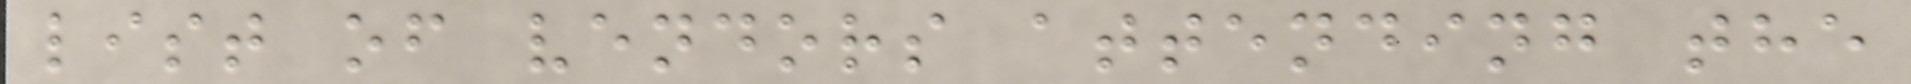list of vendors attending the
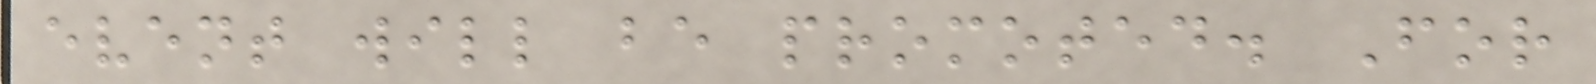event will be promoted. For
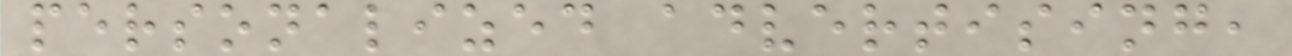personalized advertising,
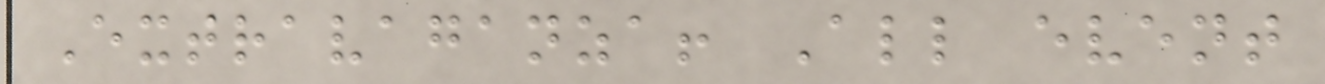Extravaganza! All event
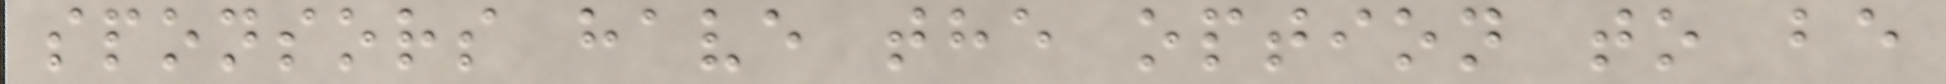sponsors have the option to be
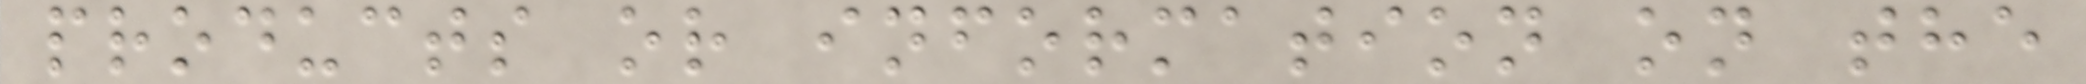products or information on the
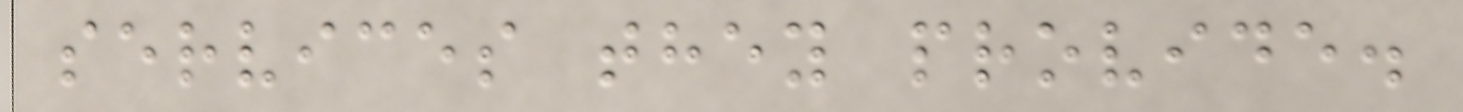services they provide.
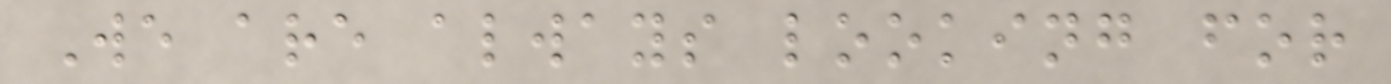We are always looking for
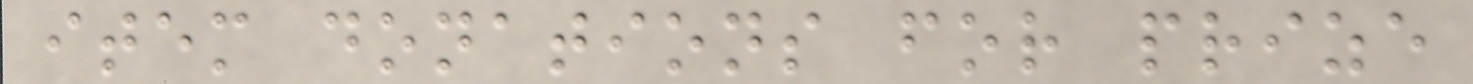item donations for prize
